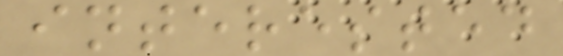interested
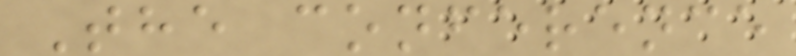The conference
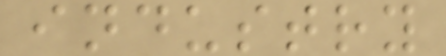industry
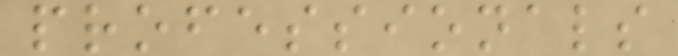professionals
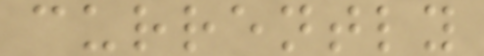currently
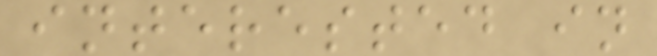interested in
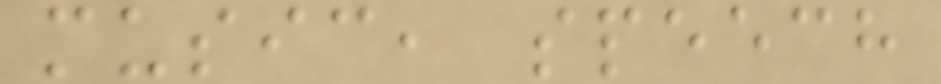music, speech
